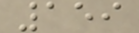159
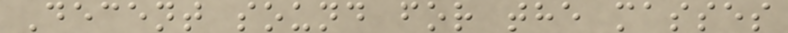Decent sound for the masses
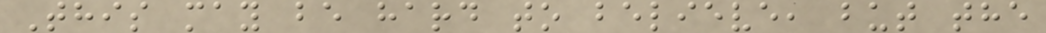This may be hard to believe, but the
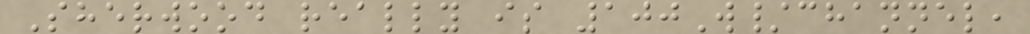Sherwood really is 100W/channel,
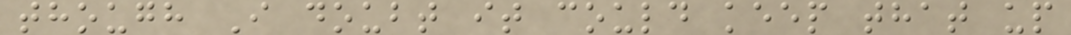though I doubt it could keep that up
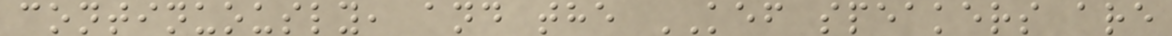continuously, and the KEF speakers are
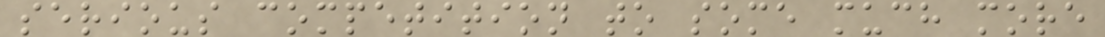serious competition to some much more
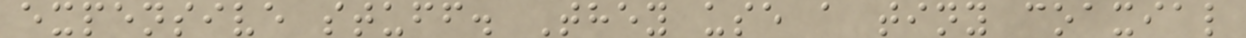expensive stuff. They use a tiny coaxial
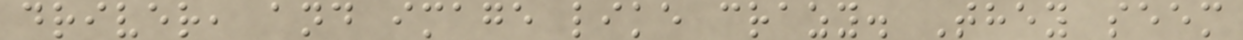driver, and image like crazy. They seem
